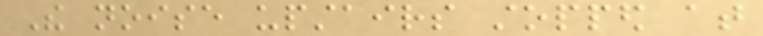The noise upstairs stopped at
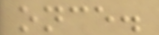once.
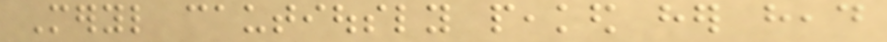Meryl cautiously peaked her head
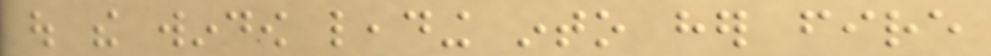out the window leading into her fire
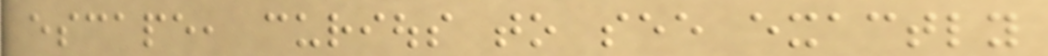escape, curious to see exactly
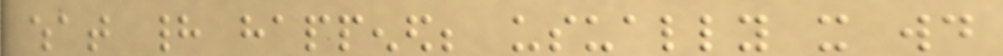what had happened; usually it would
